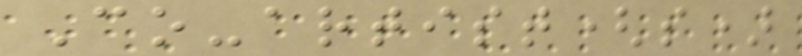Co-artist(s)
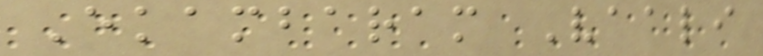Ekambaram Vaali
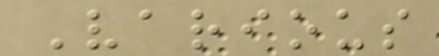Various
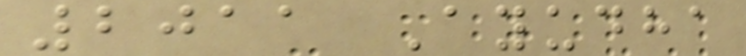2011 Ayudha
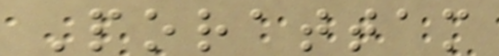Porattam
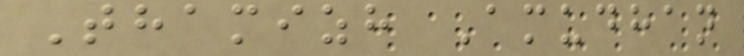Thamizh Amudhan
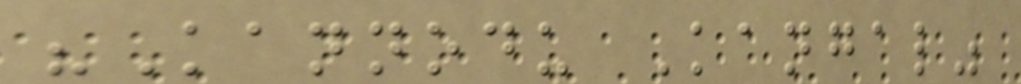"Kannodu Kangal"
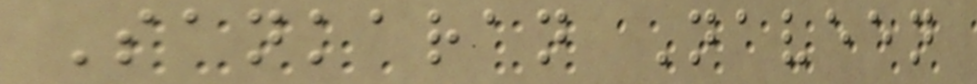Sankaran Naveen
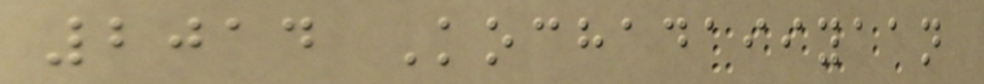2014 Kochadaiiyaan
